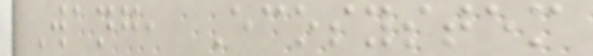Wang, Ecosystem
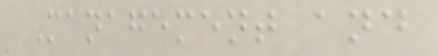Management and
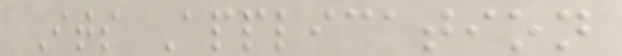Its Application
